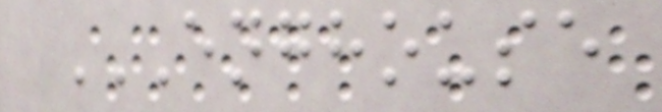ENGHOUSE
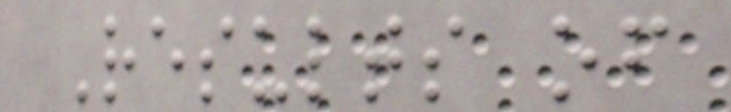Results of
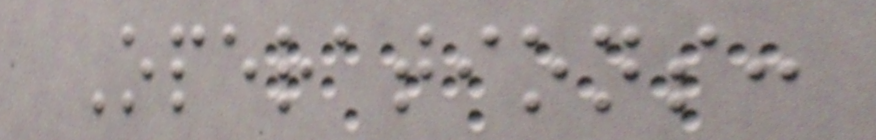Operations:
